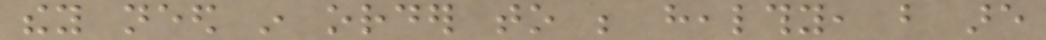they need in order to be healthy, but are
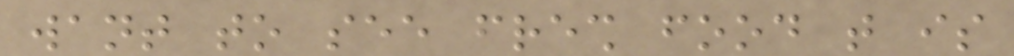want to see fresh food that is
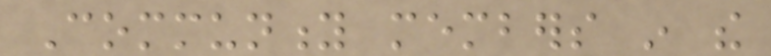Community members in the
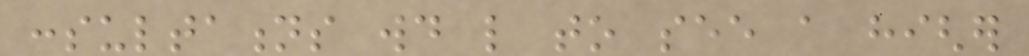consultations would like to see a higher
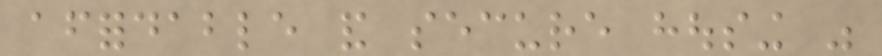affordable and secure housing was
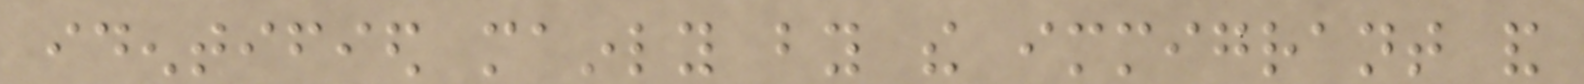identified mainly by the immigrant and
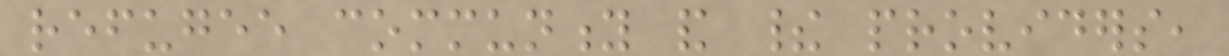refugee community and their providers,
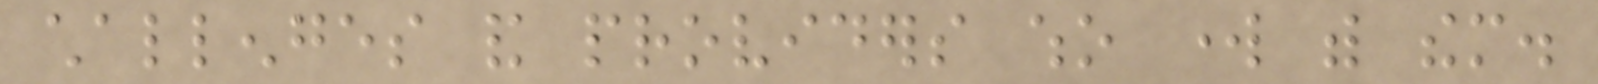challenges and providers who work with them.
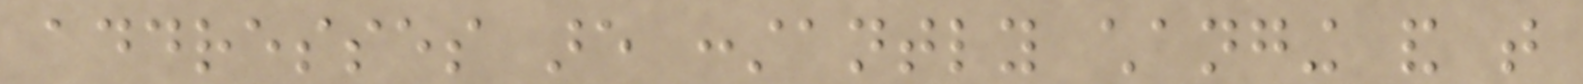addresses are constantly changing and that
